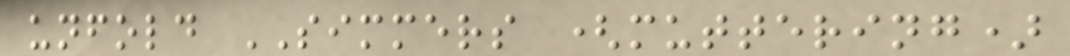unfold SIMMERS (muttering)
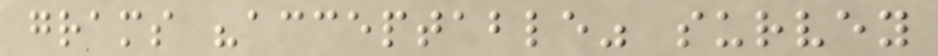grams "acceptable" survey
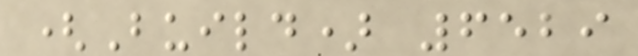(Build) 6529
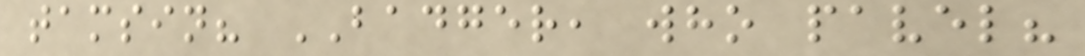tamsin? BADGER, who pavel?
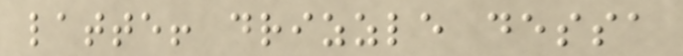latte! drizzle dessa
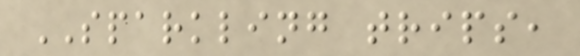SPARKLING trips,
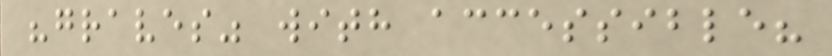"graves" with accessible?
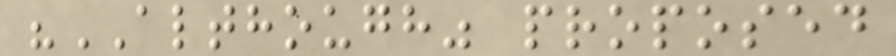"ALTHOUGH" proposed
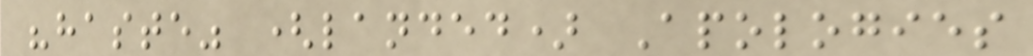"haste" (landed) Apologies
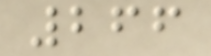266
